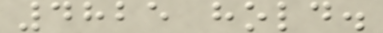4825 hold.
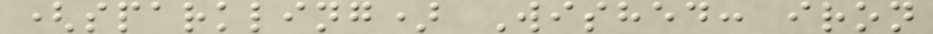(sparkling) Wished: iron
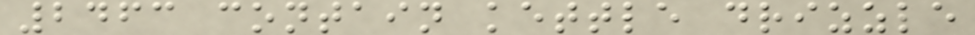2463 contain kettle drizzle
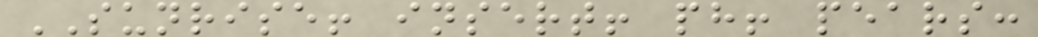SUNRISE! insert! ph! pears:
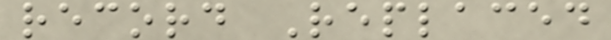record Replaced
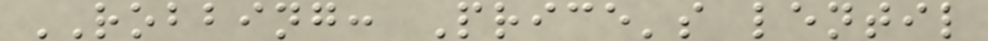ROBBING: Price's lentil
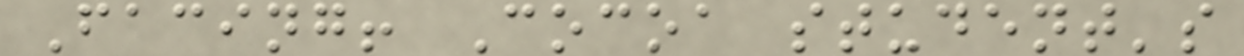Facing! Cocoa student's
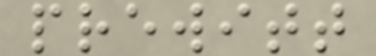prewitt
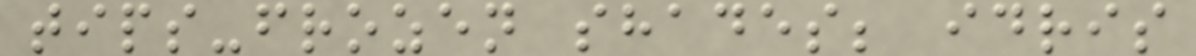tips-frozen shades; idris
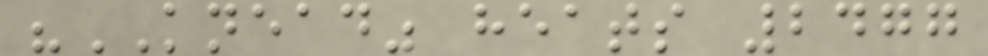"KNEAD" heats 2477
